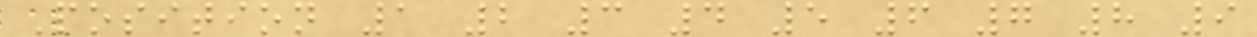Position 1 2 3 4 5 6 7 8 9
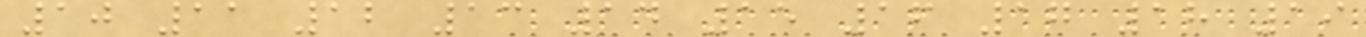10 11 12 13 14 15 16 17 18 19
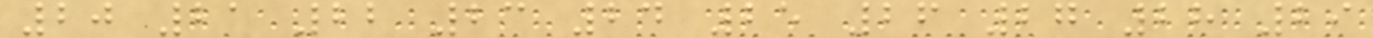20 21 22 23 24 25 26 27 28 29
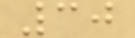30
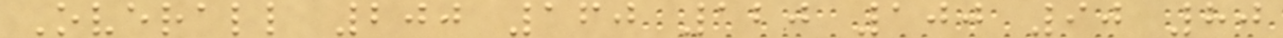Overall 200 160 120 100 90 80
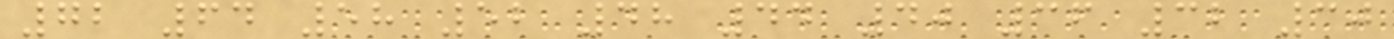72 64 58 52 48 44 40 36 32 30
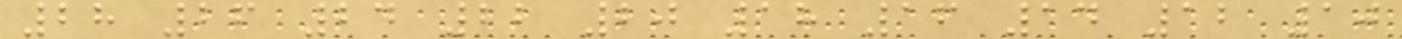28 26 24 22 20 18 16 14 12 10
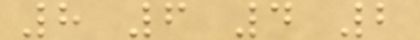8 6 4 2
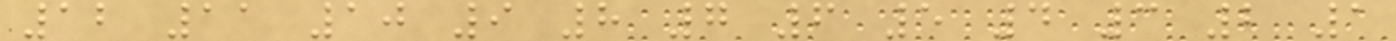12 11 10 9 8 7 6 5 4 3 2 1
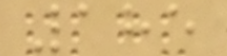185
